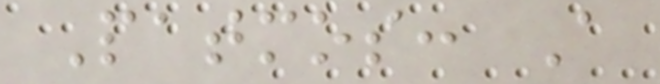Patmos: A
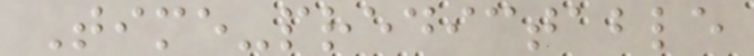Time-predictable
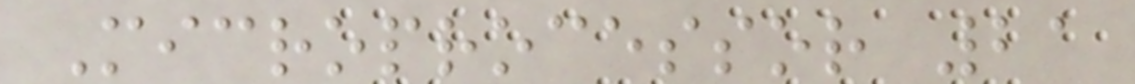Microprocessor 21
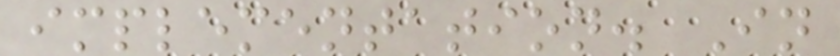implementation. In
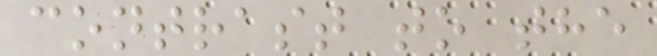contrast to the
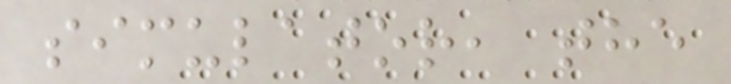simulator, the
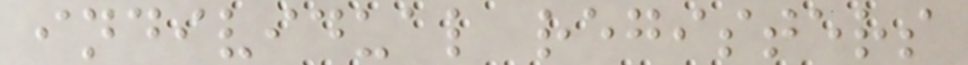individual registers
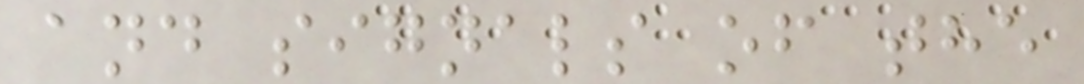and signals of the
